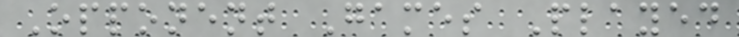Opponent Games Played
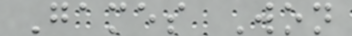Games Won
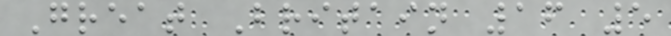Great Britain 16 5
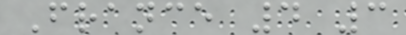France 4 3
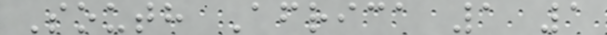South Africa 1 1
